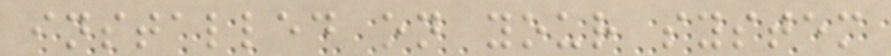installed on your system
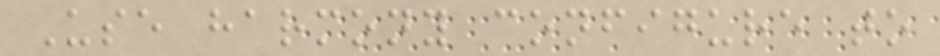Use harmony configure to
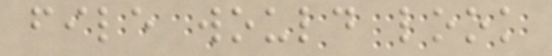file would look
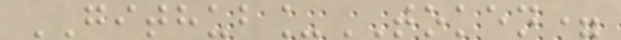GITHUB_TOKEN=
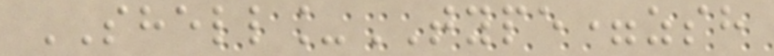SHELL_TYPE=zsh
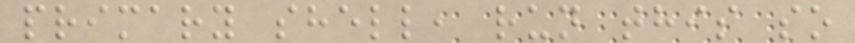primary shell, run this so
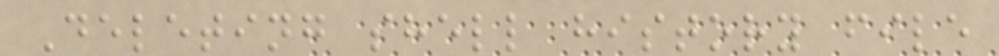Deleting shell history file
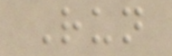Run
